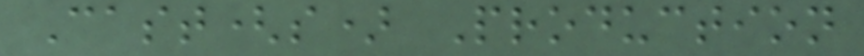Cast(s) Production
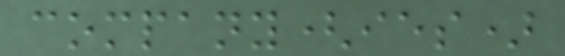company(ies)
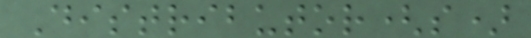Distributor(s)
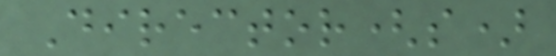Director(s)
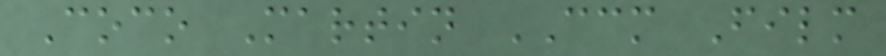Coco Martin CCM Film
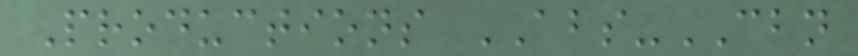Productions ABS-CBN
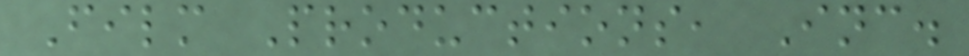Film Productions, Inc.
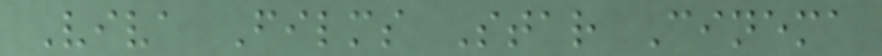Viva Films Star Cinema
